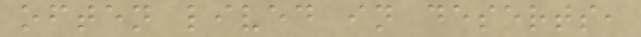often lived in deserts,
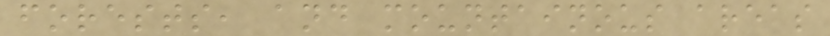forests, and mountainous areas
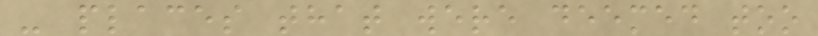- places that were deemed too
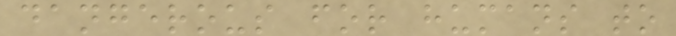dangerous for humans to
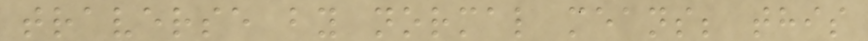traverse by normal means; this
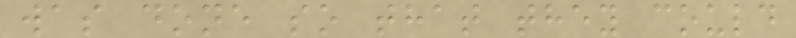was done so that they could
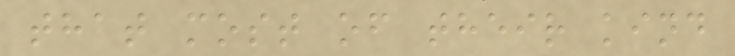that most of their kind
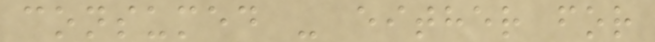consumed - either for
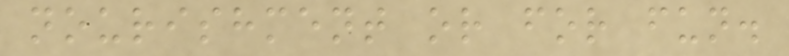nourishment or for fun.
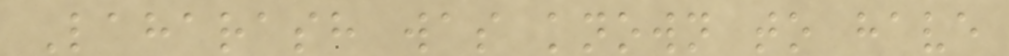Laharash was known to have
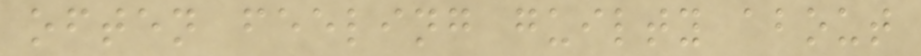often feeling guilty about
